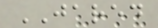JARED
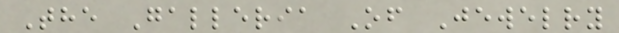The Galleria Of Jewelry
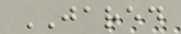JARED
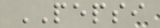PEPSI
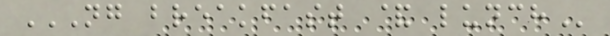NG BREAKFAST & LUNCH
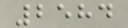2584
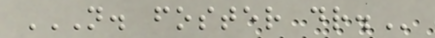N. FOSTER DR.
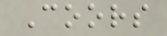Coors
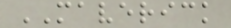MAVERICK
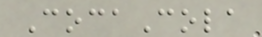CocaCola
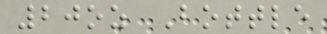20oz Bottle
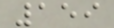159
